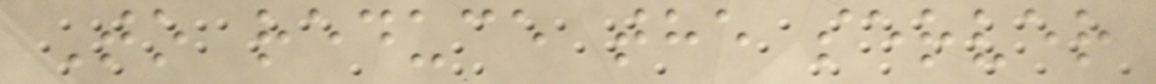To reduce the server
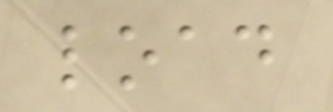load
